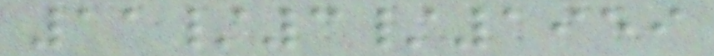11/3/1959
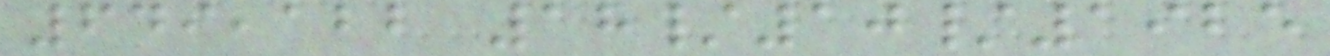649,122 18/10/1925
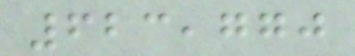623,770
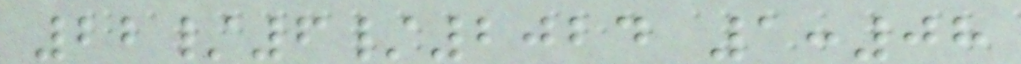22/6/2024 1:08
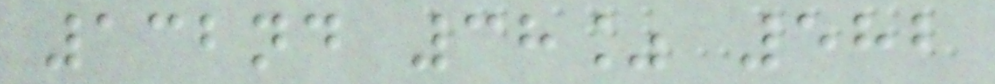132nd 38% 582
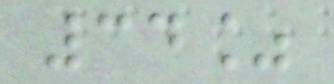34%
